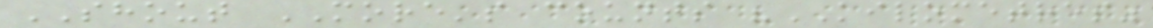SHOUT MORE's counts "KILOMETRES"
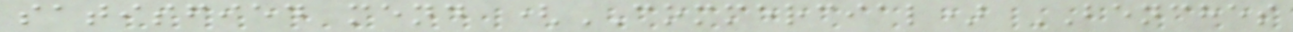satisfied mend (COMMERCIAL) BENCHES
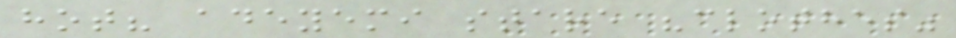hot? adeyemi stare "clothes"
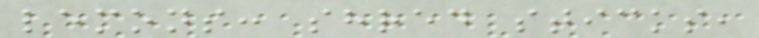lemons: shred sticks,
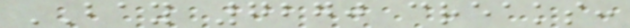BAY 7270 creaks:
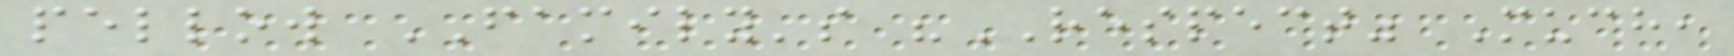pellow FAMILY's "RESPECT" Much,
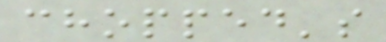chopped's
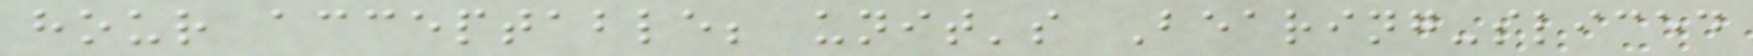hour acceptable; unit's Bearing-sliced
